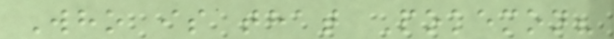Who is that Pokemon?
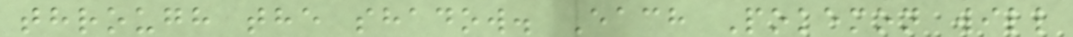through the shadow. Each Pokemon will
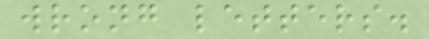wrong letters.
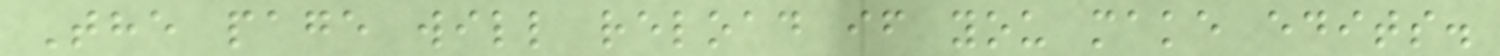The page will reload if you make edits.
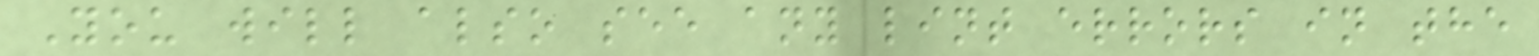You will also see any lint errors in the
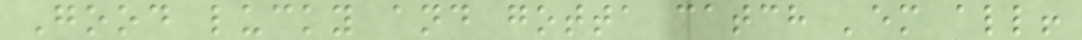Good lucky and gotta catch 'em all!
